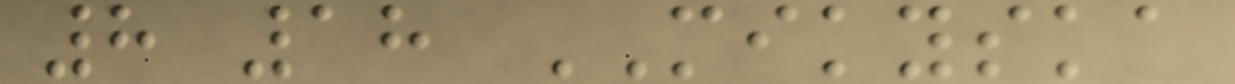8 18 MIKYSKA
